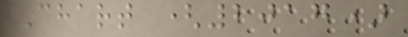Chart (2017)
